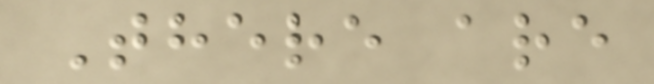There are
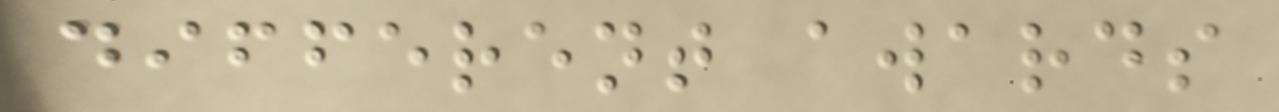different awards
